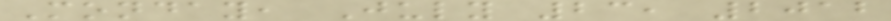Monday, July 23, 2012
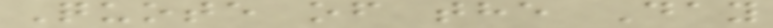Quote of the Day
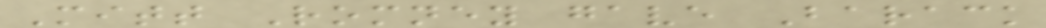Mitt Romney gave Barack
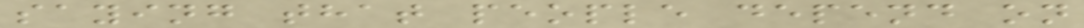saying that people depend on
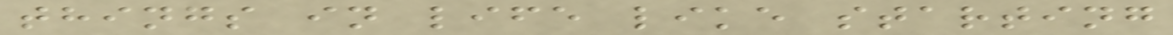things in life like starting
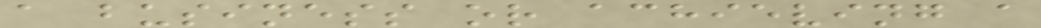a business or achieving a
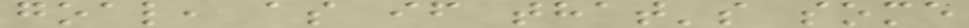goal, as if that's some
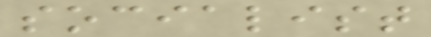socialist
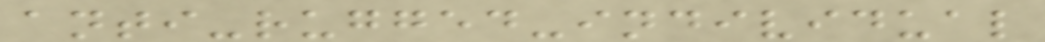anti-rugged-individual
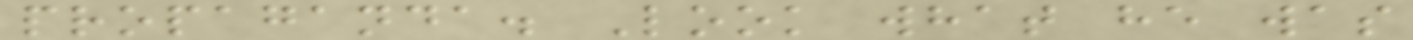propaganda. Look what he was
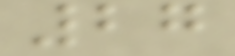27
